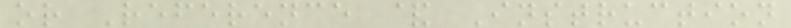or Reference & Instruction
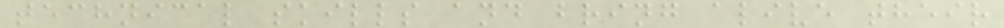technical skills and bring alive their
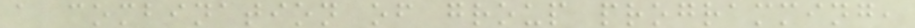a combination of group programming,
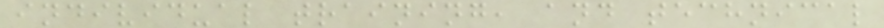individual training, and technical
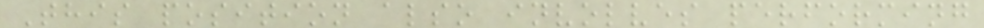This position also involves performing
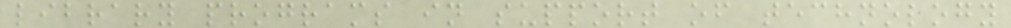library programs in support of technology
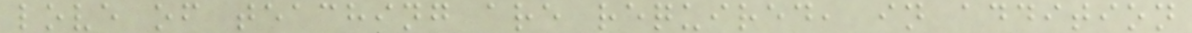love of teaching are required, in addition
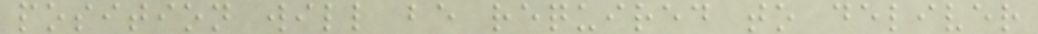position will be required to deliver
